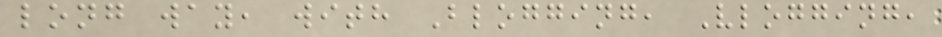long way, with Blogging, Vlogging,
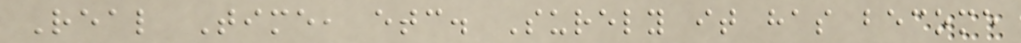Real Time, etc. Surely it has become
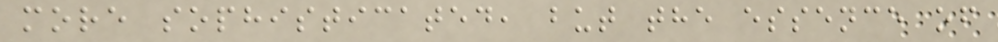more sophisticated, but the essence of
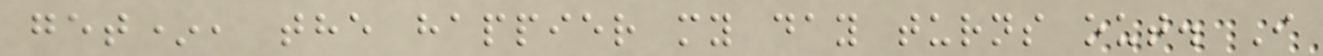get*, the happier my day turns out. I
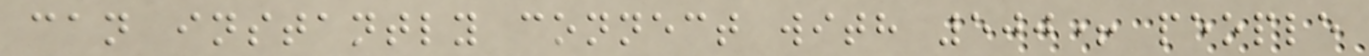can instantly connect with 500+ people
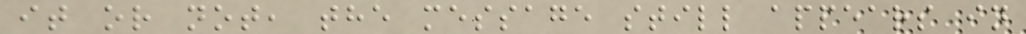it or not, the message still appears in
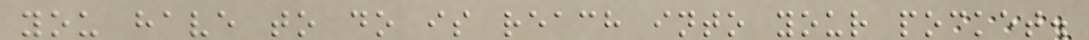you have to do is reach into your pocket.
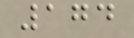174
